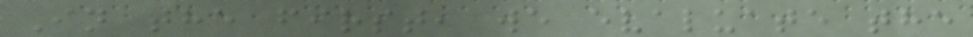In the first, we evaluate the
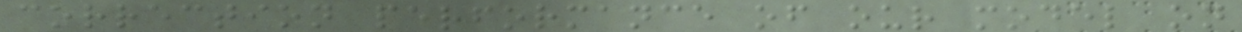correction performance of our model on
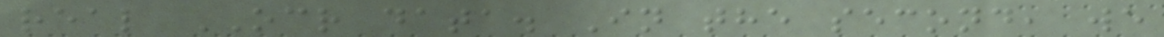real OCR data. In the second, we
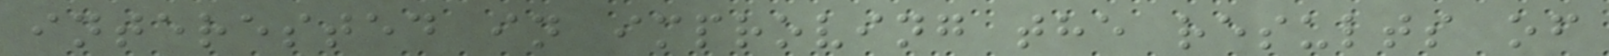interested in improving the results of
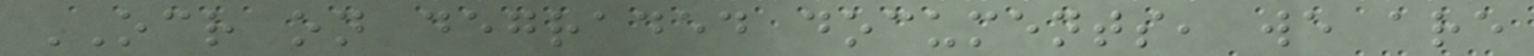OCR on degraded documents, we are
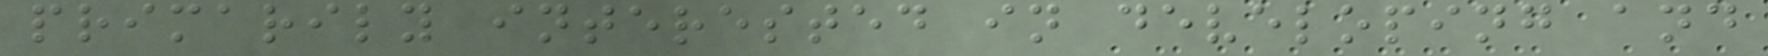primarily interested in developing and
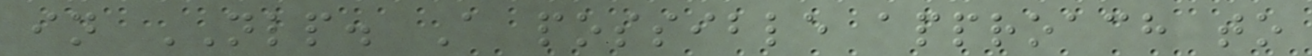in NLP. A possible approach to
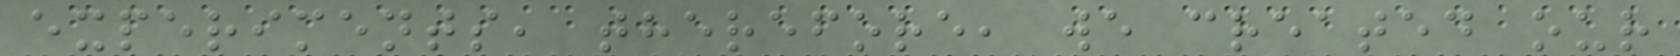experiments, therefore, we created our
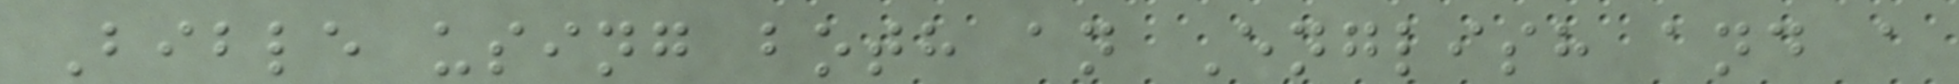Bible using both an English and a
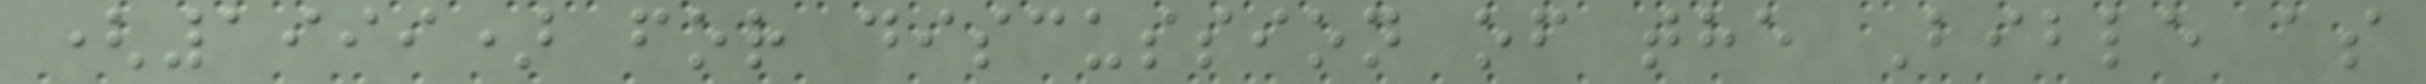(1999) for discussion of the Bible as
